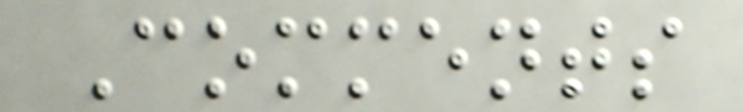Comments
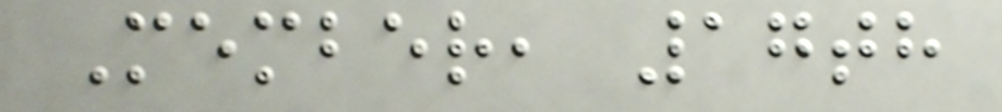Member, 17th
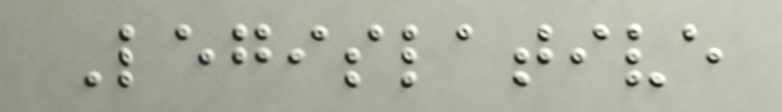Legislative
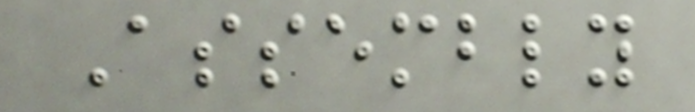Assembly
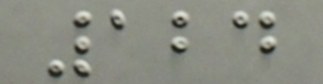124
